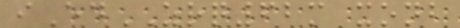iEdZRQ62m xonb
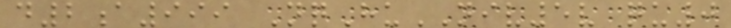d2a999 NqHuNIV5v qu0
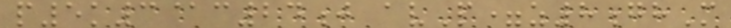p5k3@c24j avP=z8ghM
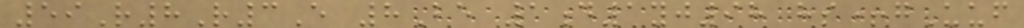59R8R3E 8Be 1d1yj98 hs+gUuf
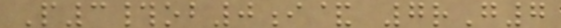P3#ob0i& 7rG7
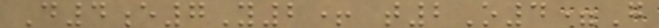D4e7Y2+ t2O4=G
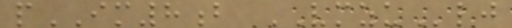pIM8b VMZUlj
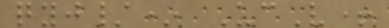qyj/* UcV+
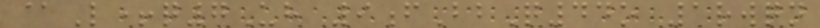@L+q7Uh 9fBbQ44o 1rwqn
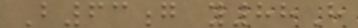B63g y88H
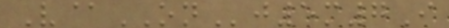V@ONj5m7I
